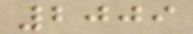2009
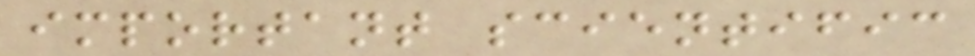important scientific
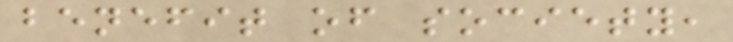benefit of society,
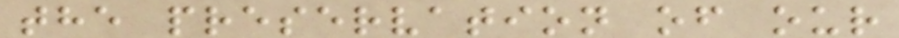the preservation of our
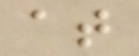at
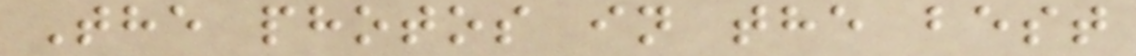The photos in the best
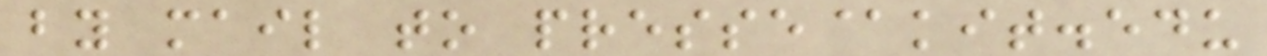by mail to presse@kit.edu
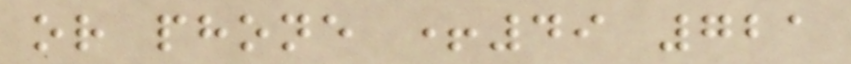or phone +49 721
